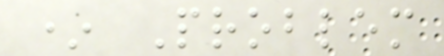* Problem
